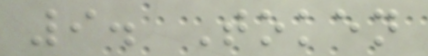9. Token
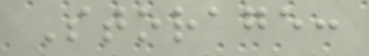Storage:
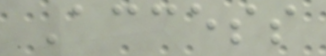Access
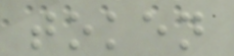token
